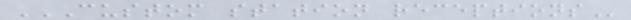CUSTOM STATION RECEPTIONS
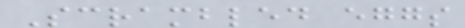Scrambled eggs
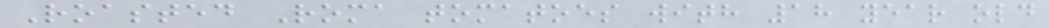Roasted Roma tomatoes with 18 year old
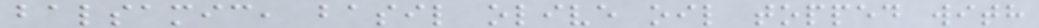balsamic, basil olive oil topped with
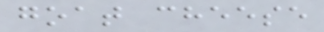goat cheese
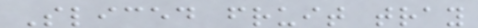Sliced fruit tray
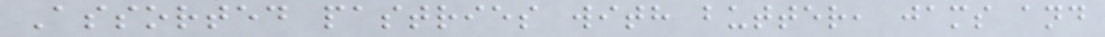Assorted pastries with butter, jams and
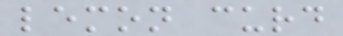lemon curd
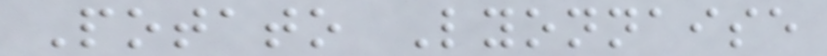Potato Lyonnaise
